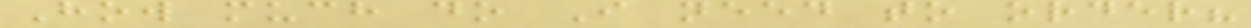How much do I need to order?
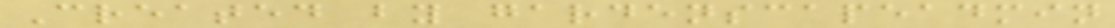Created by gardenscapeadmin
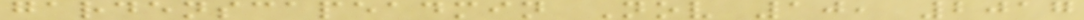gardenscapeadmin Nov 10, 2017
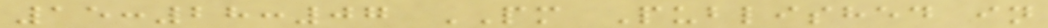15:28:07 PM Published in
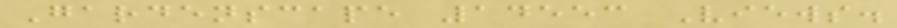Gardenscape 14553 Views.
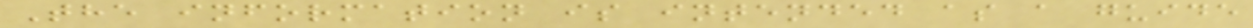The information is intended as a guide
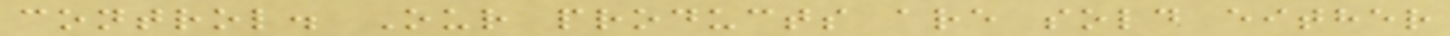control. Our products are sold either
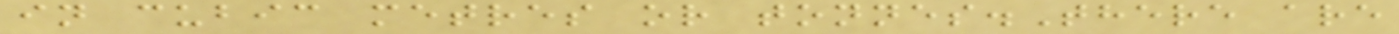in cubic metres or tonnes.There are
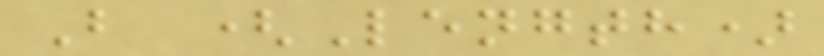B (Length)
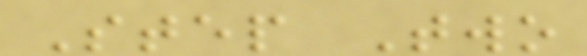Step Two
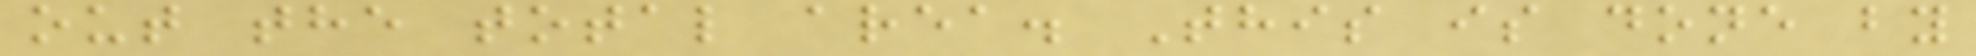out the total area. This is done by
